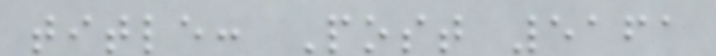title: Post 5161
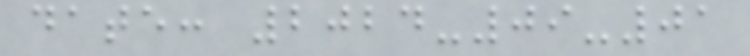date: 2024-09-01
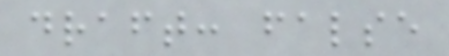draft: false
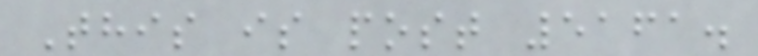This is post 5161.
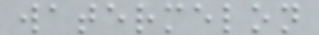watermelon
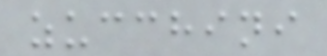zucchini
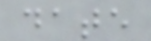date
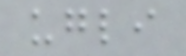ugli
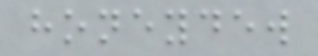honeydew
